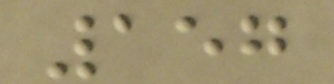157
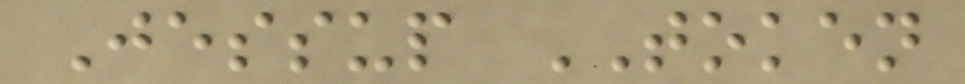Jessup TOKEN
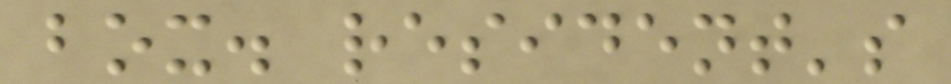box. resident's
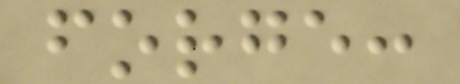forge:
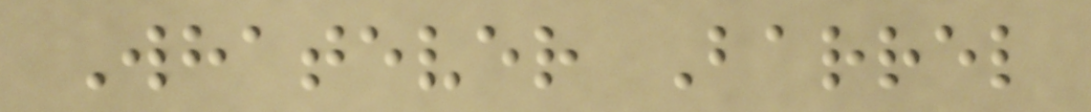Whatever Barrel
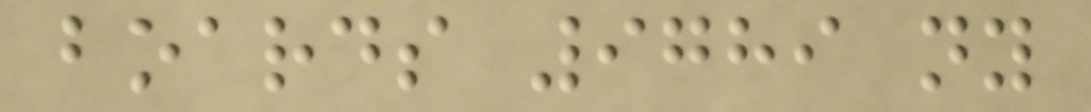boards 9789 ny
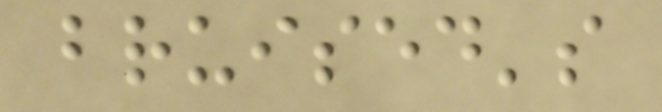bruised's
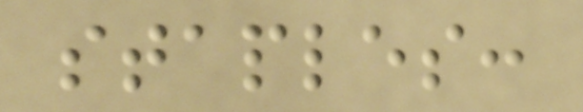staples:
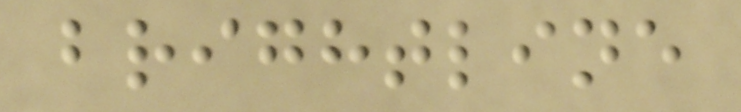brightline
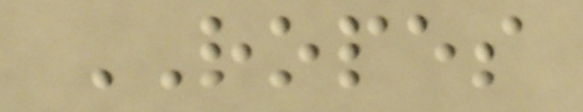ROPES
